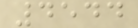4544
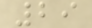29
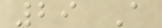29 A
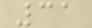31
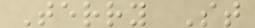Terry St
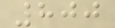800
